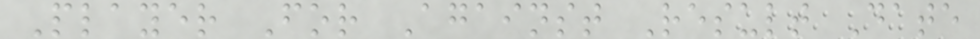Player For Against Result Date
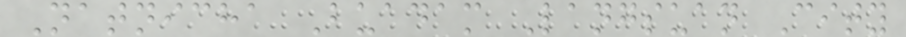Natnicha Buadam Langsuan City
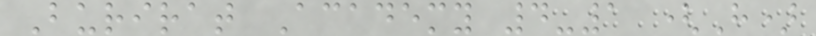Burirat Academy 4-1 (H)
